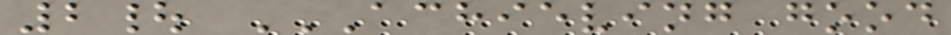2| ACHIEVING GOOD
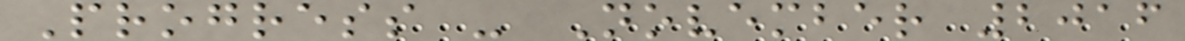Progress - November 2016
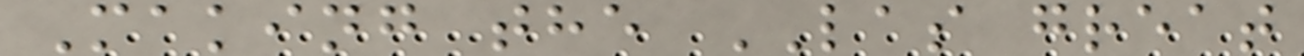Making the LAS great
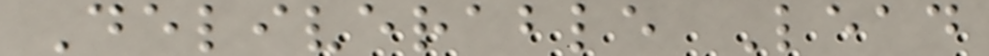Deliverable Lead
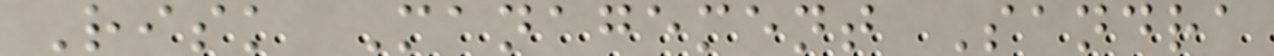Risk Management Sandra
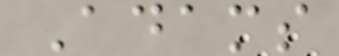Adams
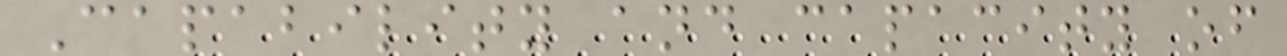Capability and capacity of
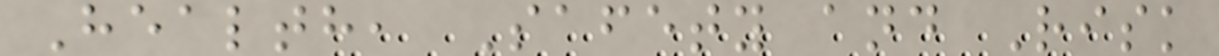Health, Safety and Risk
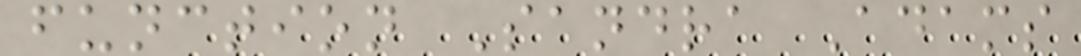function Sandra Adams
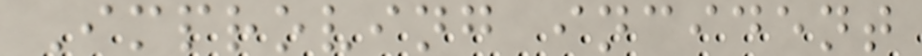Improving incident
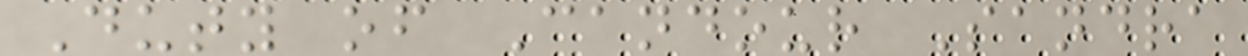Duty of Candour Sandra
